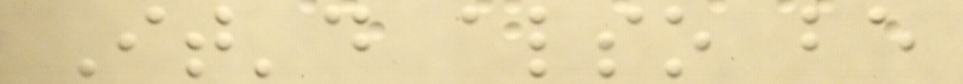It'd also be
